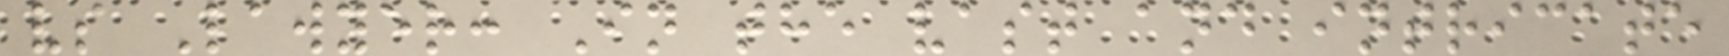vs Lawyer: In the vast and intricate
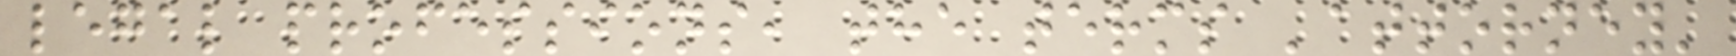legal professions, the terms 'attorney'
